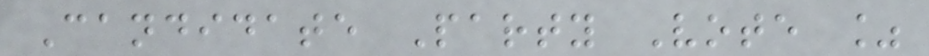Candidate Party Vote %
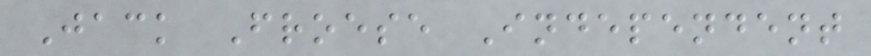Jack Froese Independent
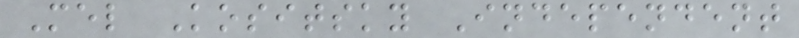Mel Kositsky Independent
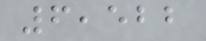6,522
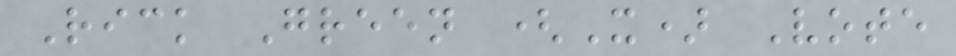Rick Green (X) Vote
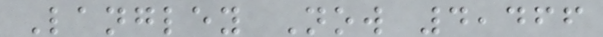Langley Now 4,466
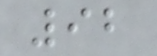92
